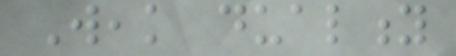Weak duality
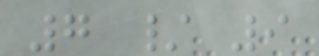7 / 9
